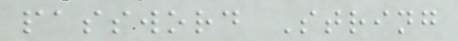password String
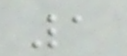1
